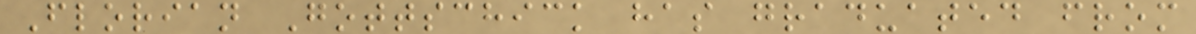Florian Gottschick has graduated from
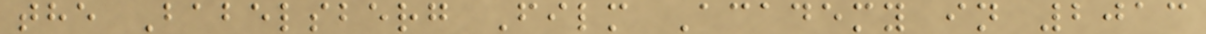the Babelsberg Film Academy in 2013
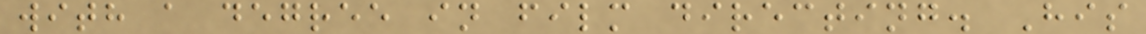with a degree in film directing. His
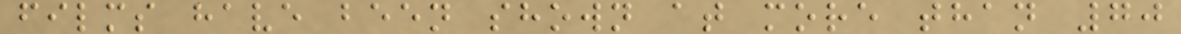films have been shown at more than 70
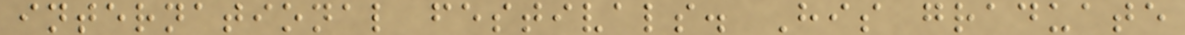international festivals. His graduate
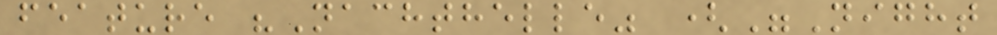feature "Nachthelle" ("Night
